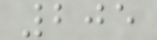205
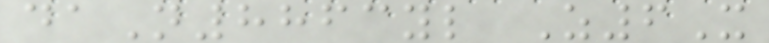daN8863yl Z6X
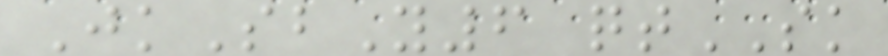JkSbY6 qtSK
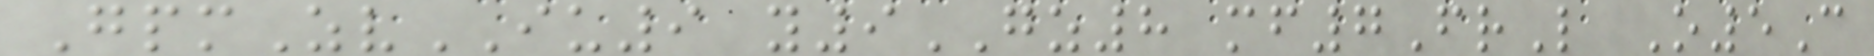GpmZvIU9 y9GZ8 mf7FrL O5C
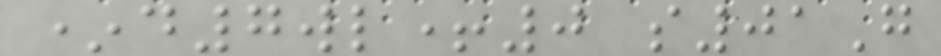*d7wl+0 s01G
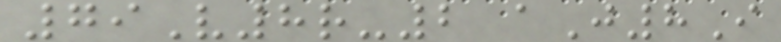79V8r-2 aJ8I
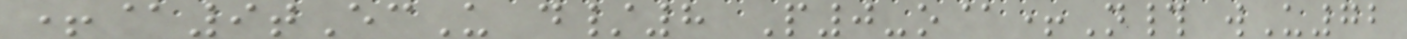+@9tEcU d/8 P0-o@+N# wU72
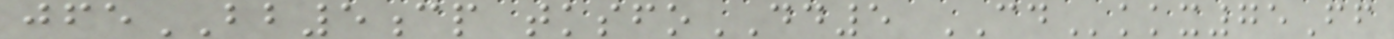jfeBB5cp tksfoDD5 CDkkx75Ff
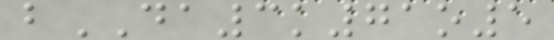bDA3k71o5
